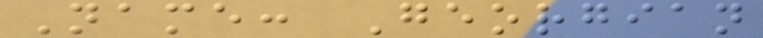Name: Georgian
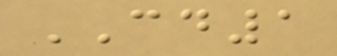CD1
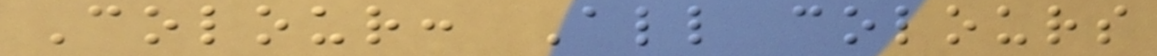Colour: All colours
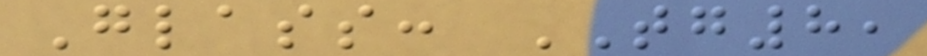Glass: TG8,
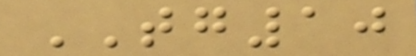TG10
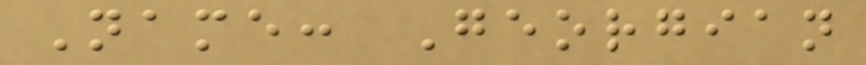Name: Georgian
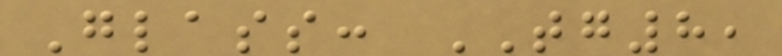Glass: TG8,
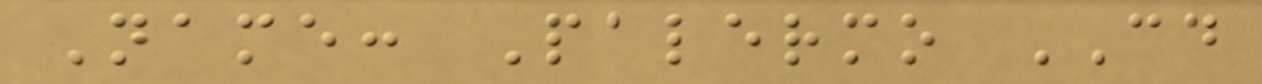Name: Palermo CD
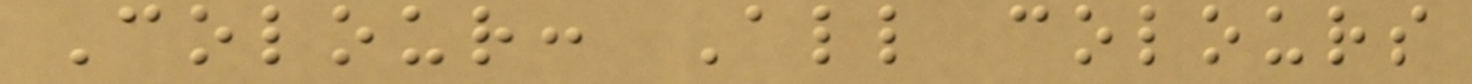Colour: All colours
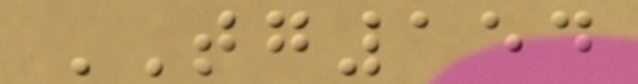TG154
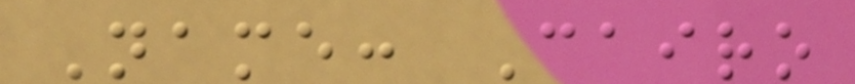Name: Cairo
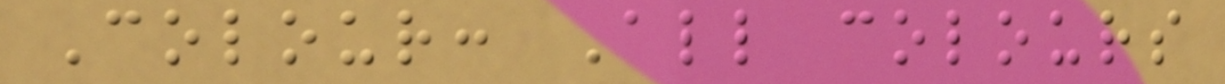Colour: All colours
